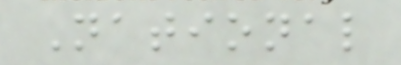National
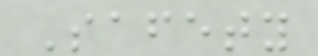Safety
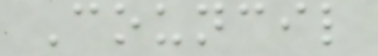Council
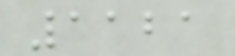1121
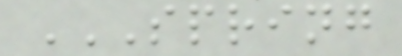SPRING
